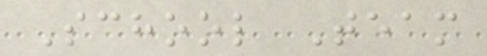School Team
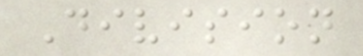Division
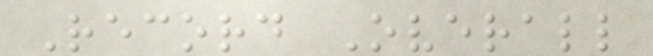Record Overall
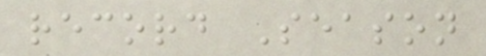record Season
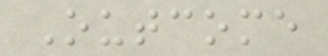Outcome
